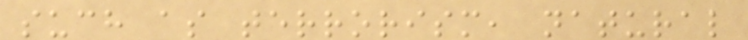such as terrorism, natural
